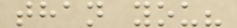than you?
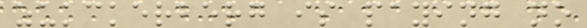zukckerberg is paying no
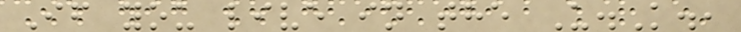If you live in the U.K.,
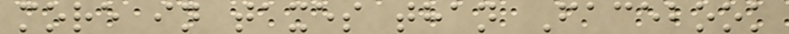more in taxes than Facebook
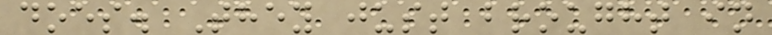does. They just brought in
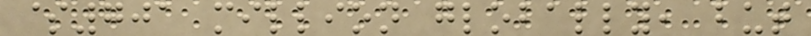$701 million globally, but
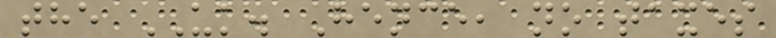the UK. Hence, no taxes
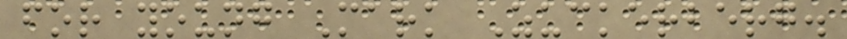for young Mark Zuckerberg.
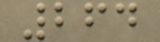264
